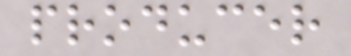producer
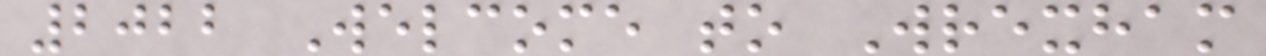2022 Welcome to Wrexham
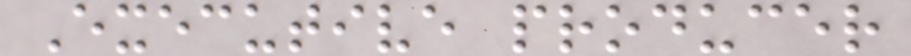Executive producer
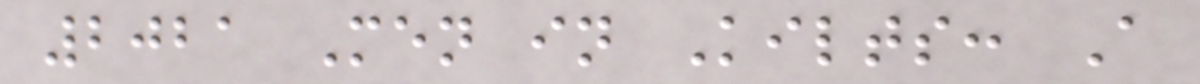2021 Men in Kilts: A
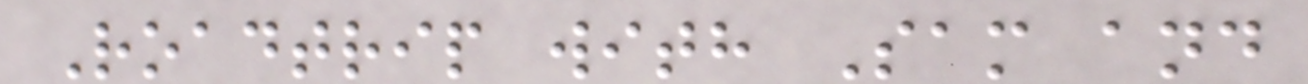Roadtrip with Sam and
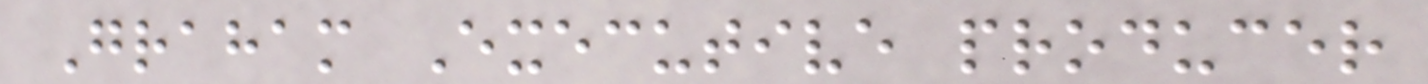Graham Executive producer
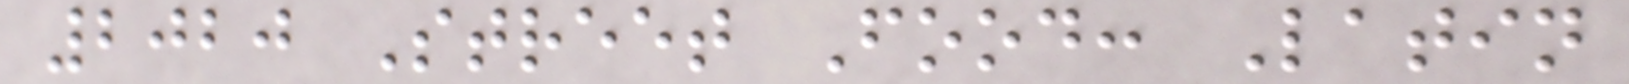2020 Street Food: Latin
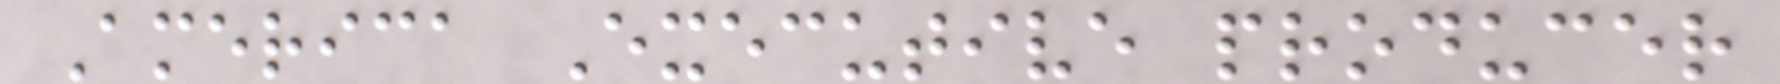America Executive producer
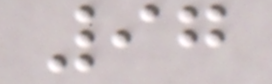97
